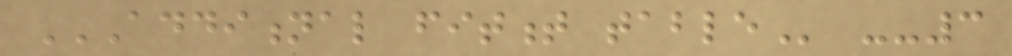ADDITIONAL FITMENT TABLE --3
